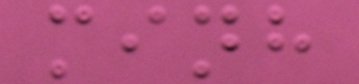minh
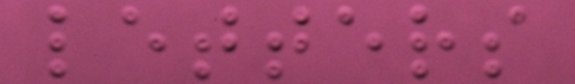letters
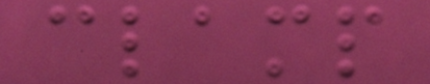clamp
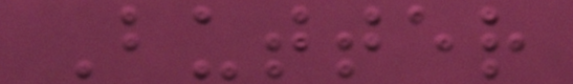Butter
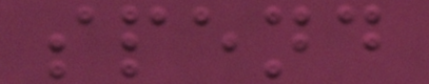spend
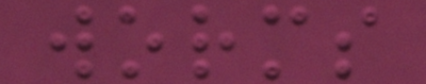worms
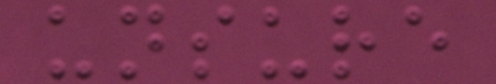unsure
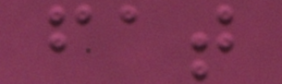fat
